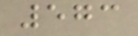573
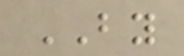BY
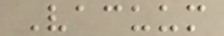Vacuum
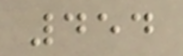454
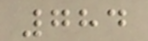784
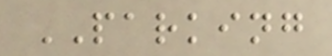PARKING
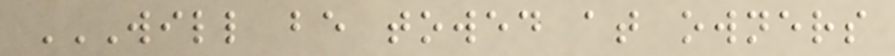WILL BE TOWED AT OWNERS
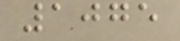1075
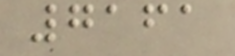7161
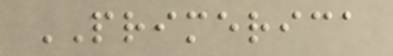PRIMERICA
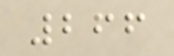266
